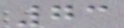73
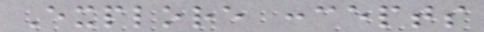Explore concepts
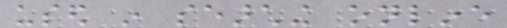used in searching online
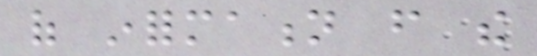of information from the
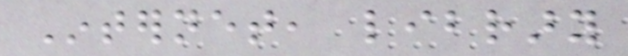Internet, library
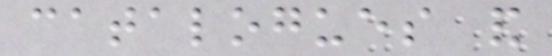catalogues and
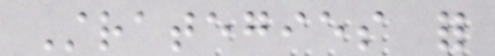Strategies for
